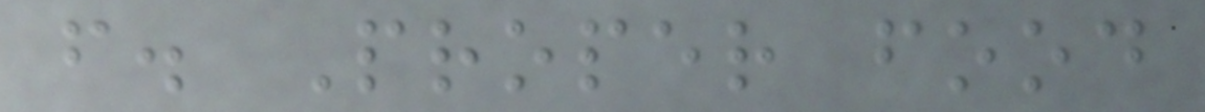f. Proper food
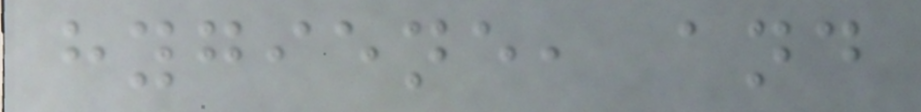hygiene, and
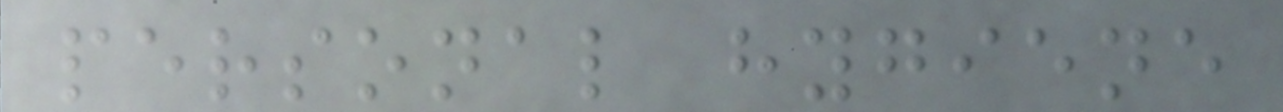personal hygiene
